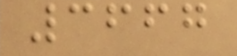3667
